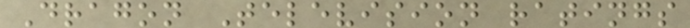Dragon Television ratings
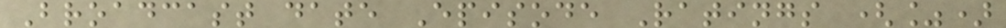Broadcast date Episode Ratings (%)
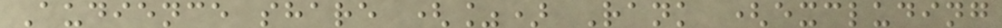Audience share (%) Rank (excluding
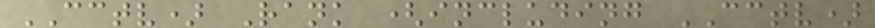CCTV) Rank (including CCTV)
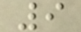9
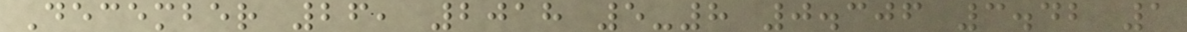December 26, 2018 5-8 0.306 3.42 1
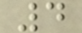4
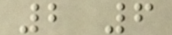2 6
